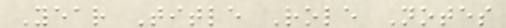Year Title Role Notes
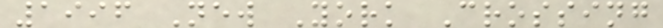1996 New York Crossing
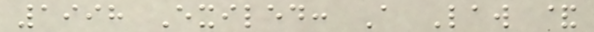1998 Exiled: A Law &
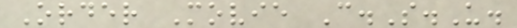Order Movie C.S.U.
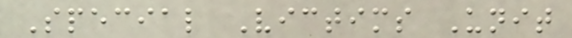Special Victims Unit
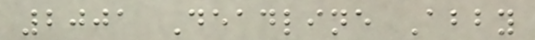2001 Deadline Abby
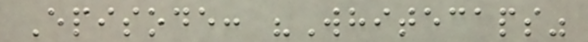Episode: "Whitecaps"
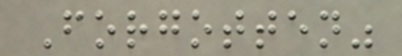Forgotten"
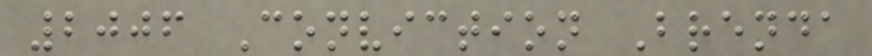2006 Conviction Brenda
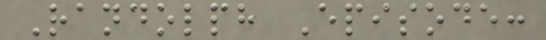Randolph Episode:
